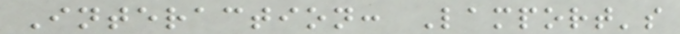Interaction: Lamport's
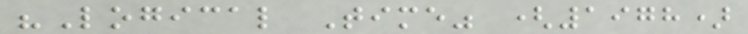"Logical Time" (1978)
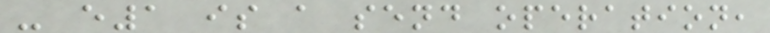- e1 is a send operation,
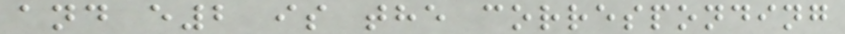and e2 is the corresponding
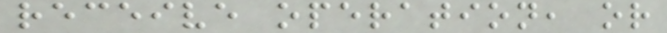receive operation, or
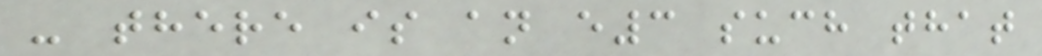- there is an e3 such that
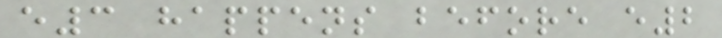e3 happens before e2
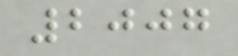2007
